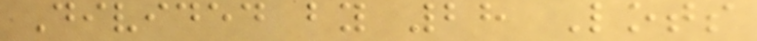Divided by 28 Lots
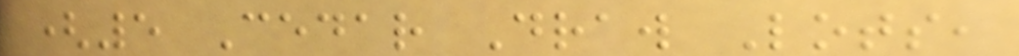(5 Cedar Draw Lots,
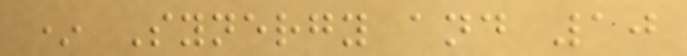* Synergy and 10
